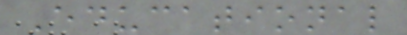Educational
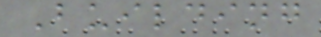Building
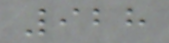928
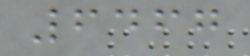6467
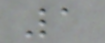1
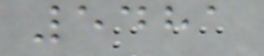5481
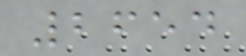2654
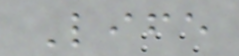Life
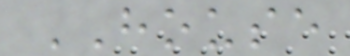HOUSE
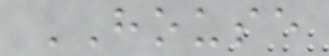HOUSE
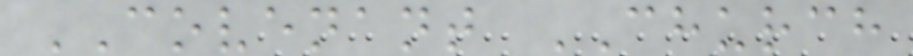COVENANT CHURCH
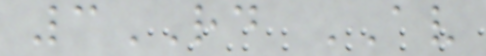3RD AV
